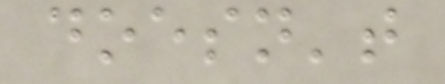doesn't
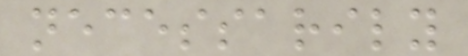necessarily
